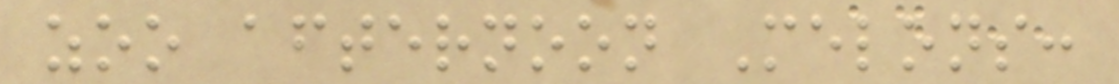zoo afternoon Melons:
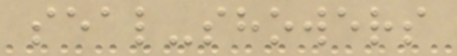seal-showers
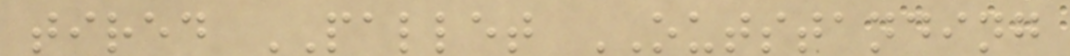tired PALLET OUTSTANDING
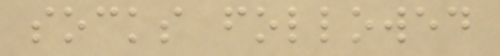socks followed
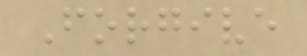Forgive
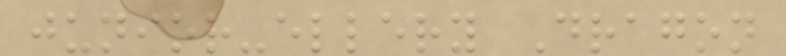junior-ellery Dragon
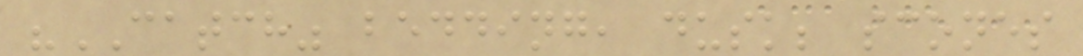"CATCH" bedding, dusk; scones
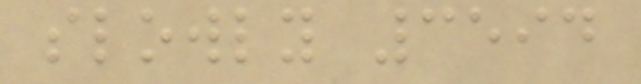slowly 3594
